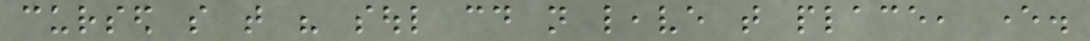cursed so that his soul could not leave that place, ever.
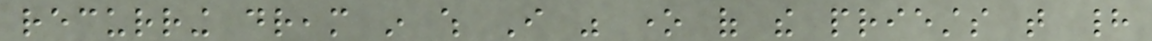recurring dream in which I was one of the priests that had
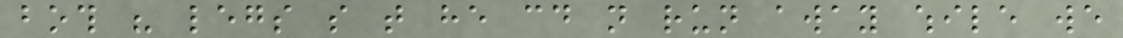both his legs so that he could not run away while we
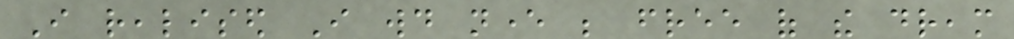I realised I would never be free of the dream
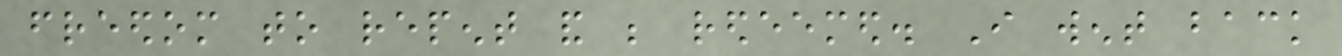freedom to repent and be redeemed. I went back
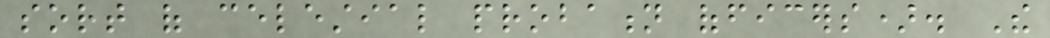sort of celestial probation officers). The
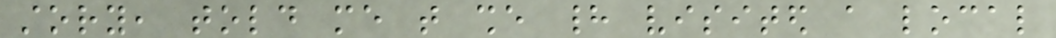story, told me that she had visited a local
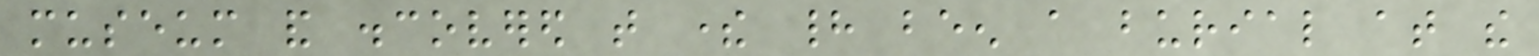museum and discovered that there had been a burial at the
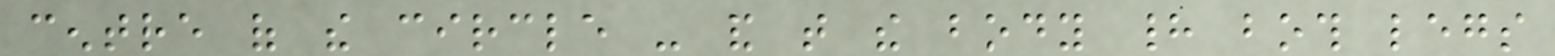centre of the circle - and that the body had both legs
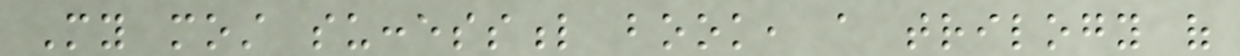My most successful book, a trilogy of
